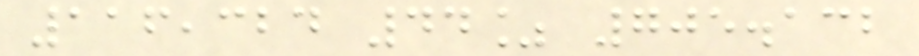116,324 44% 705.132
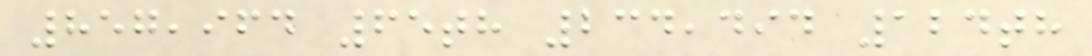857,964 65th 234,494 124th
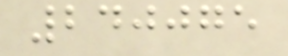240075
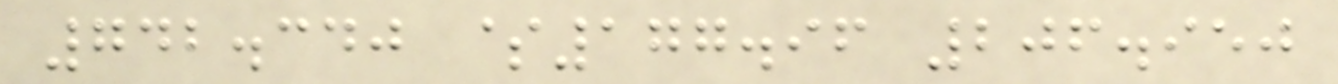742.340 $177.96 206.950
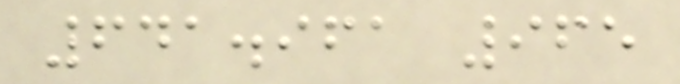641.961 965
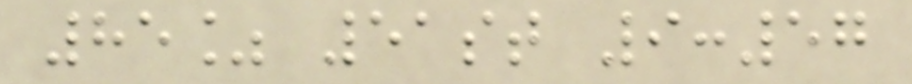85% 51st 9:57
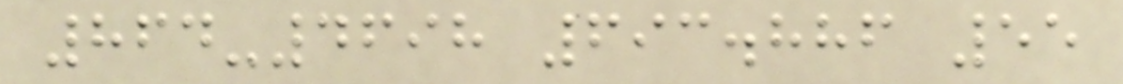864-4698 693.886 55
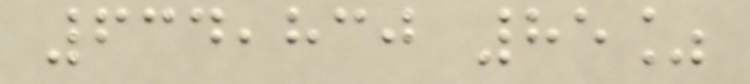634,830 85%
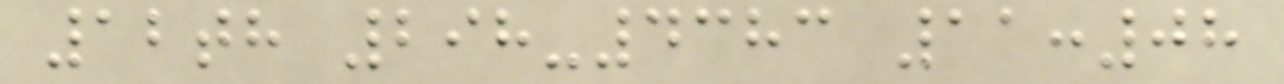12th 298-4383 11:08
